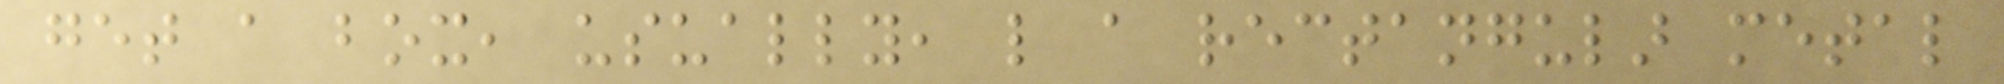get a box, usually, like a rectangular metal
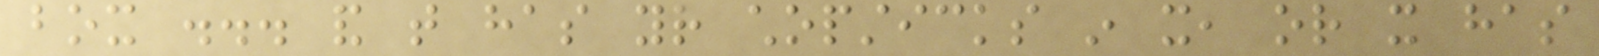box ... and that has your chopsticks in it, or it has
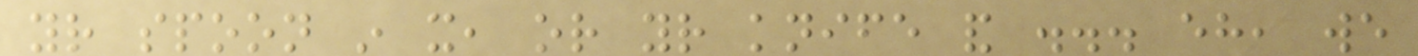your spoon in it, or your knife and ... eh, we
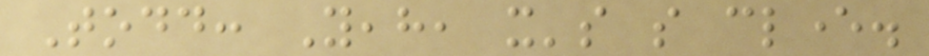Todd: Yeah, it's so clever.
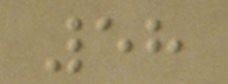58
